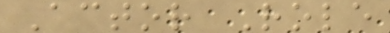Actor Role
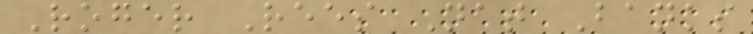Roger Rees Nat Banks
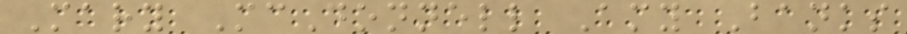Mary McDonnell Amy Banks
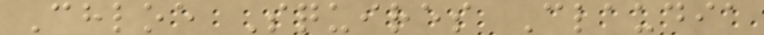Chloe Squires Claudia
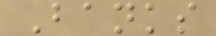Banks
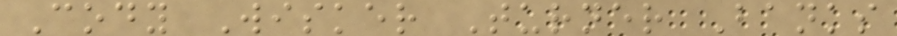Cody Wisker Turner Banks
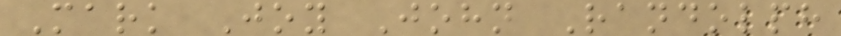Mark Joy John Randolph
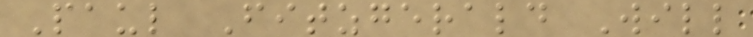Paul Fitzgerald Will
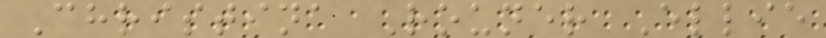Christina Rouner Ellie
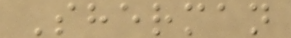Sherman
